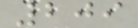209
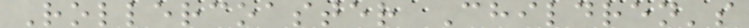Rollercoaster Children's
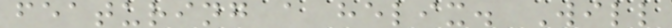featuring a helix. Will
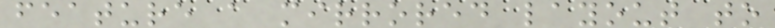feature a mirrored layout to
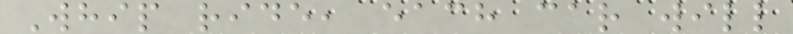Whip ride, each car will
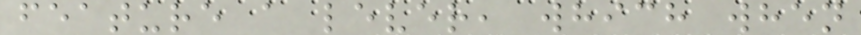feature a lever, which when
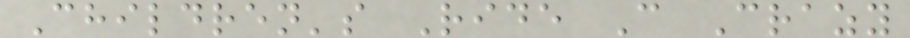Children's Ride C Crazy
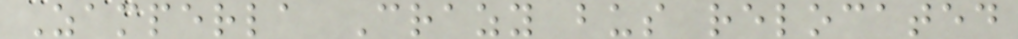Zamperla Crazy bus relocated
